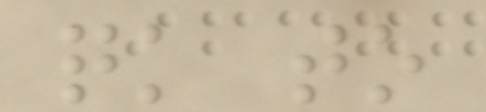quick to
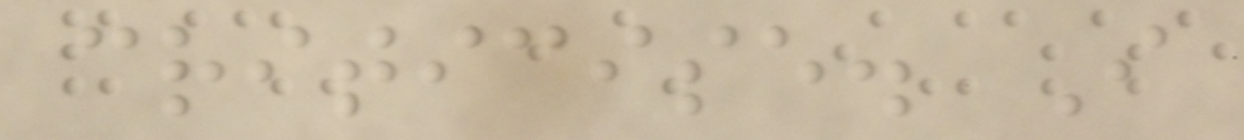criticise. I
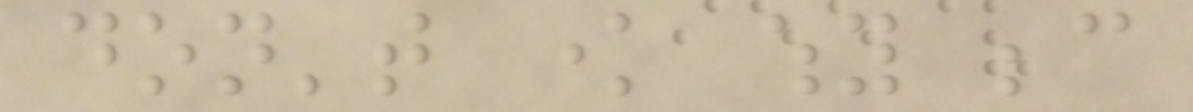don't know why because
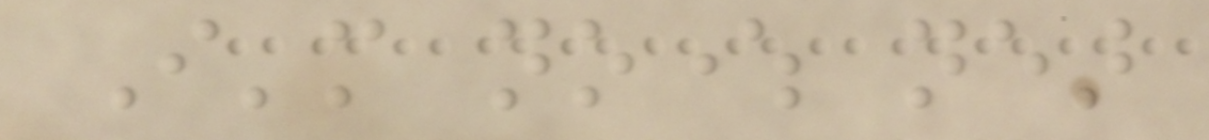I'm nowhere near
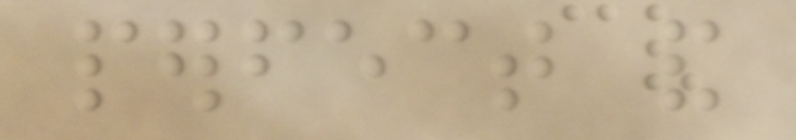perfect and
